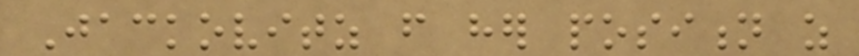Jackovitz from her position as
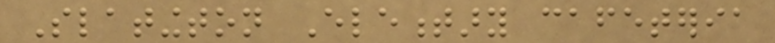Slatington Elementary cafeteria
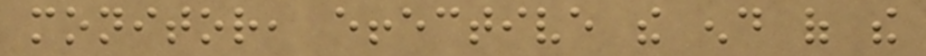monitor, effective the end of the
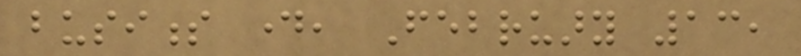business day, February 13,
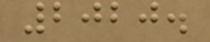2020.
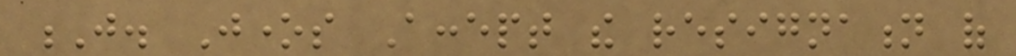J. Jones Accept the resignation of
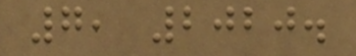7, 2020.
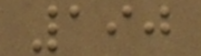190
